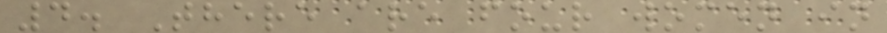4. There are four women in
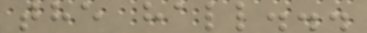the hall...
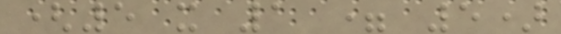(5 x 1 = 5)
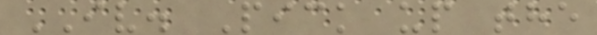IV. Pick up the
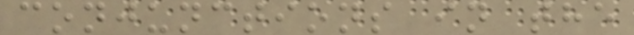conjunctions in the
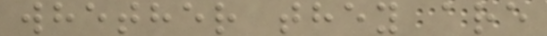whether they are
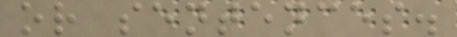or sentences.
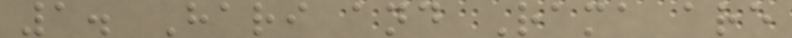1. Hari and Rama are
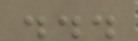...
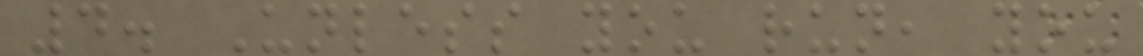4. Unless you run, you
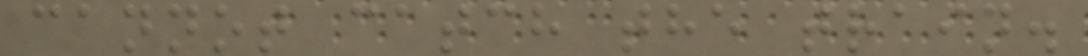cannot catch the train.
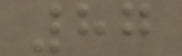87
